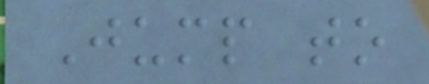Jump to
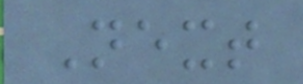Next
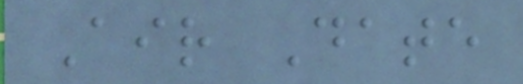Air Date
